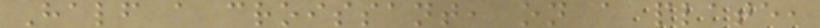Half a croissant, on a plate,
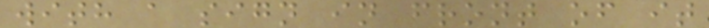with a sign in front of it
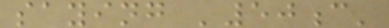saying '50c'
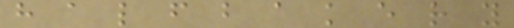h a l f b a k e r y
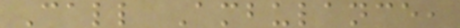Call Ambulance,
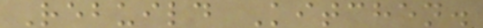Rebuild Kitchen.
